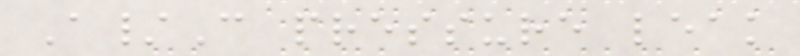A/C pressure leak
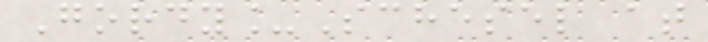Gordy_Schesel at
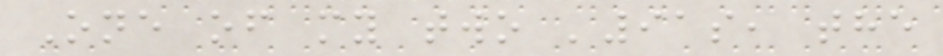One of my two '91s, the
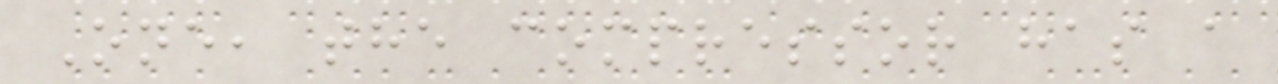One, the compressor has a
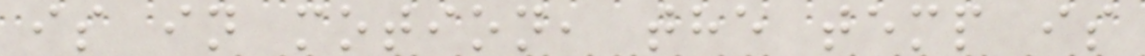is in motion, the temp is
